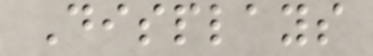Displays
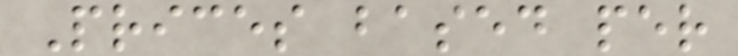Prices based per
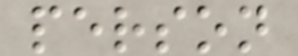person
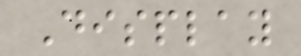Display
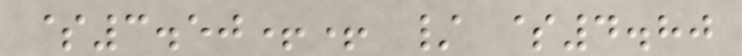$3.50++ / $4.80
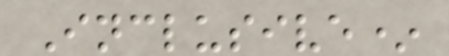Inclusive*
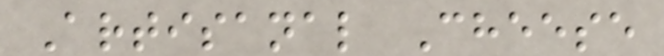Artisanal Cheese
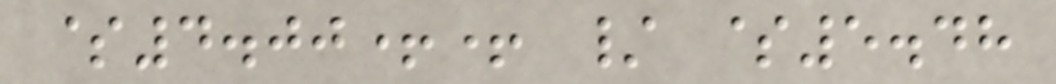$4.00++ / $5.48
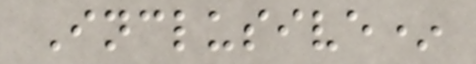Inclusive*
